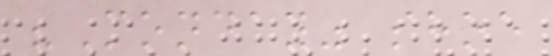"Monday" shoe
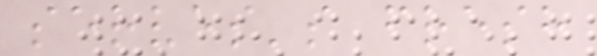serves's fresh
